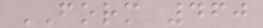FORM 460
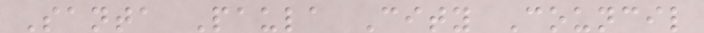Santa Paula City Council
